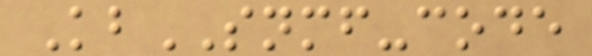KbSNMF-code
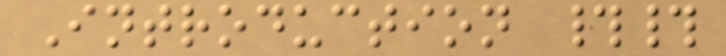Introduction ##
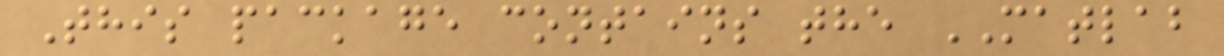This package contains the MATLAB
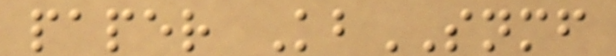paper KbSNMF
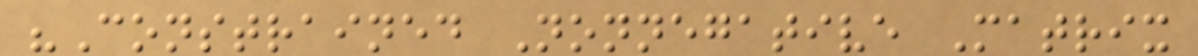"Constrained Nonnegative Matrix
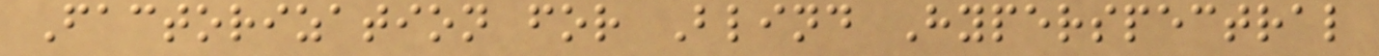Factorization for Blind Hyperspectral
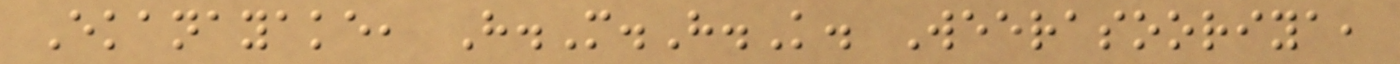Ekanayake, H.M.H.K. Weerasooriya,
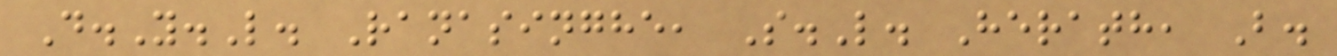D.Y.L. Ranasinghe, S.L. Herath, B.
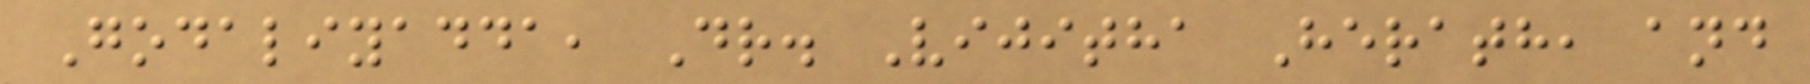Godaliyadda, Dr. Vijitha Herath, and
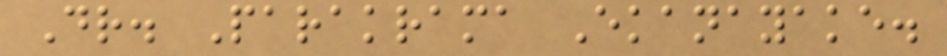Dr. Parakrama Ekanayake.
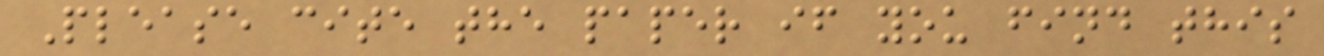Please cite the paper if you find this
